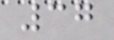37
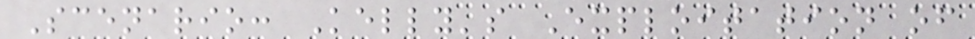Scenario: Kelly's Exploitation of
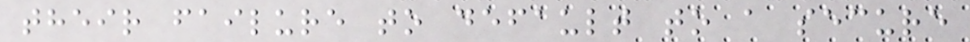their failure to default to a secure
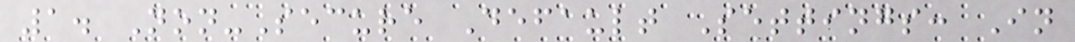1. Non-Secure Default Settings: In
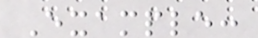Example:
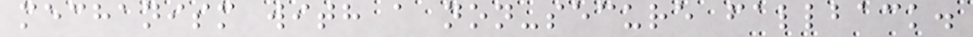mechanism with a non-secure fallback.
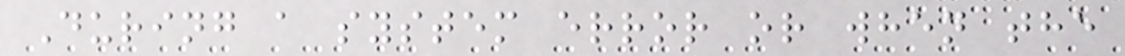During a system error or when the
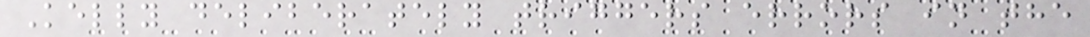Kelly deliberately triggers errors in the
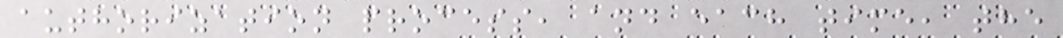authorization process, and each time, the
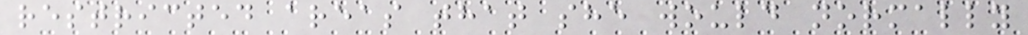restricted areas that she would normally
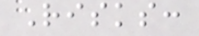Risks:
